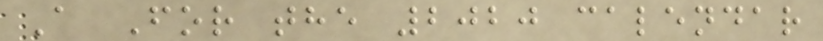A For the 2020 calendar
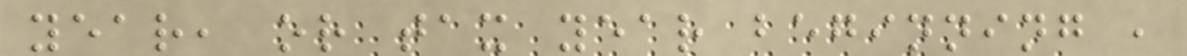year, or tax year beginning ,
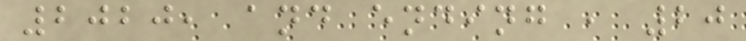2020, and ending , 20
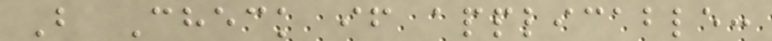B Check if applicable:
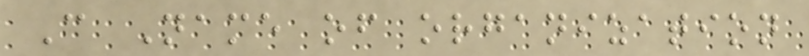C Name of organization
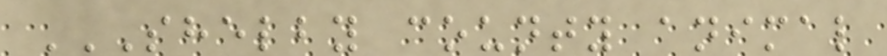SHELBY COUNTY ANIMAL
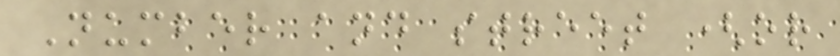Number and street (or
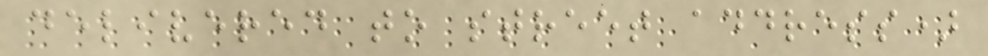delivered to street address)
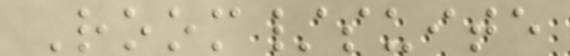Room/suite
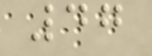47
